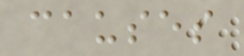causes
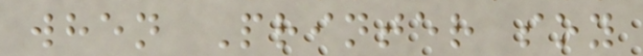when Printer soy
